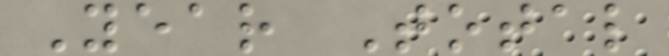Year Total
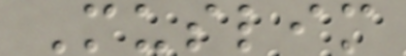Muslim
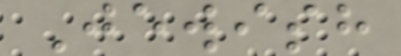Jewish
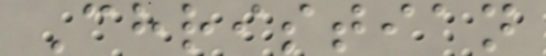Christian
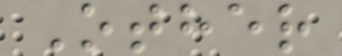Other
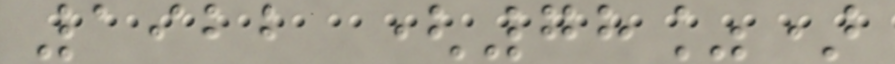1922 (78%)
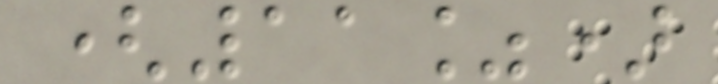(11%)
